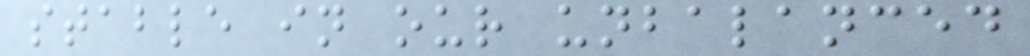stable in our unbalanced
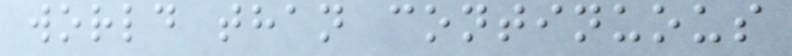world than continuous
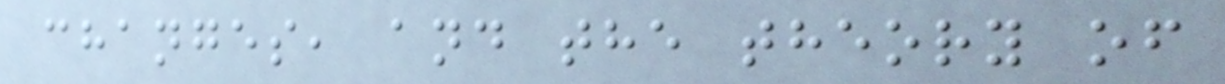changes, and the theory of
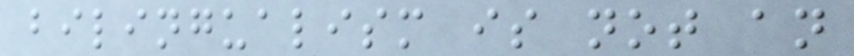bilingualism is not an
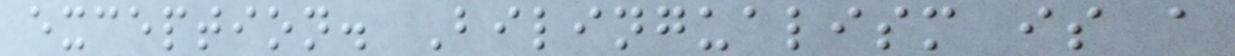exception. Bilingualism is a
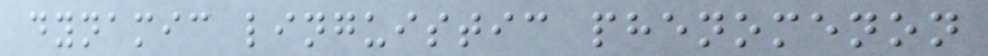dynamic linguistic phenomenon
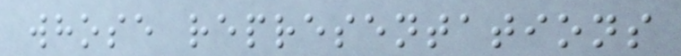whose representations
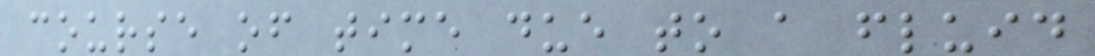course of time due to a fluid
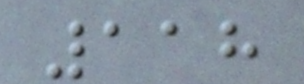118
